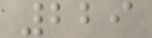229
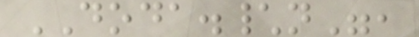DODA.\n",
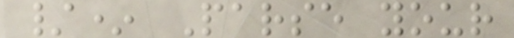/* Parse your
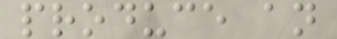produce an
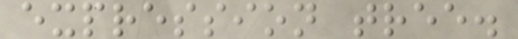expression tree.
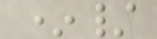*/
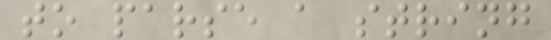to parse a string
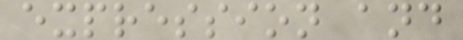expression and
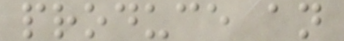produce an
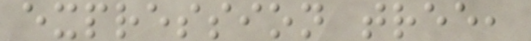expression tree,
